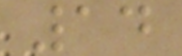14
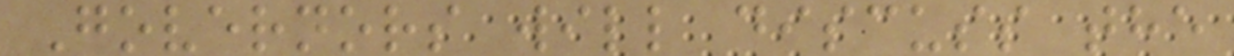Governors will discuss the
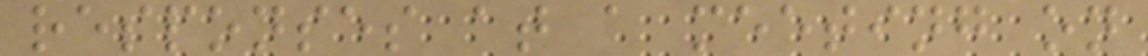responses at a meeting on
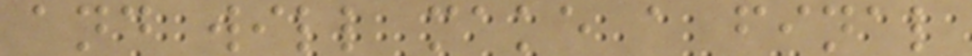and will make a final
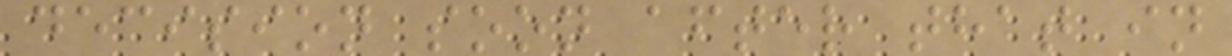decision soon after that in
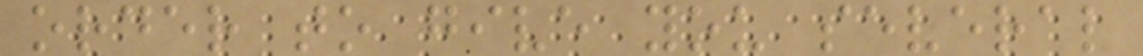order to give you several
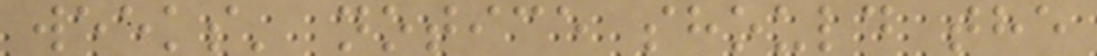weeks' notice should the
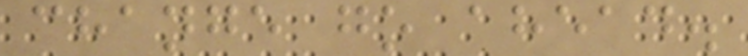change go ahead.
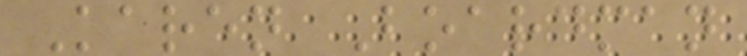Karen Boardman
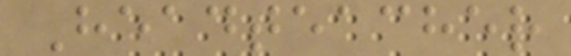Headteacher
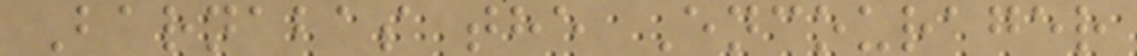Barnabas the Encourager
